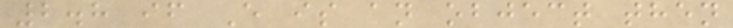2.8 if E is an object then
